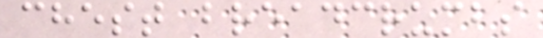chest breadcrumbs
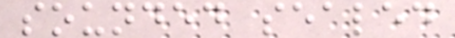sounded sealed
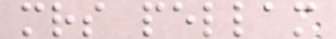mrs pellam
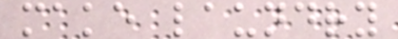make laundry
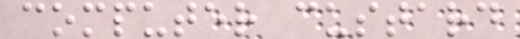computer custard
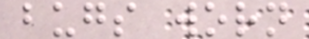bugs worn
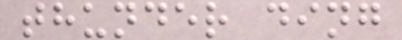thunder ding
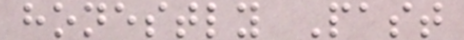honestly Past
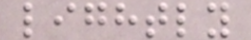lightly
